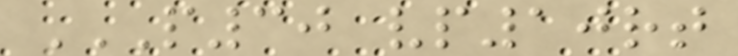P30 VP10RT
